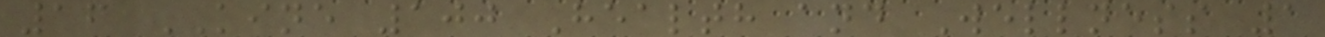16 KINE 100 Health and Wellness 1
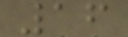16
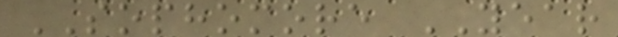SOPHOMORE YEAR
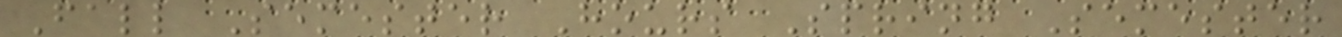Fall Semester Hours Spring Semester
